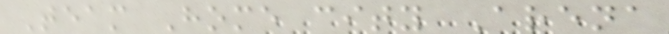Team Home city Arena
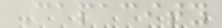Capacity
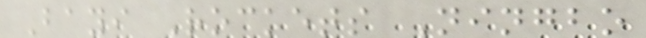Bayi Rockets Ningbo
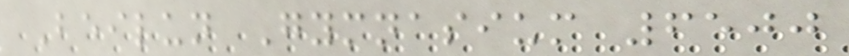Beilun Gymnasium 6500
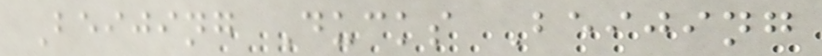Beijing Ducks Beijing
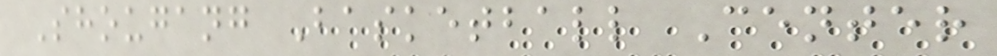Shougang Basketball Center
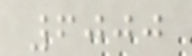6000
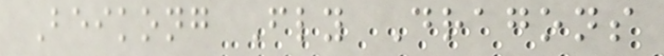Beikong Fly Dragons
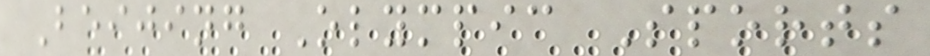Beijing Olympic Sports
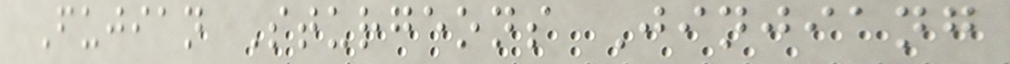Fujian Sturgeons Jinjiang
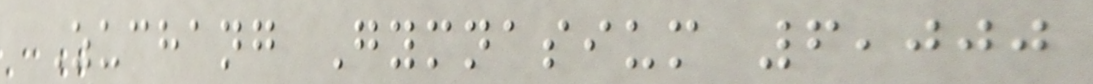Zuchang Gymnasium 6,000
